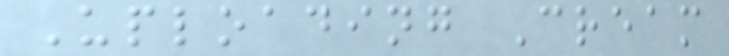Uploading Cream
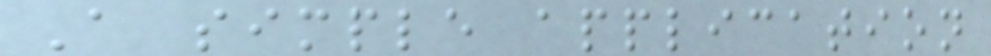A simple application
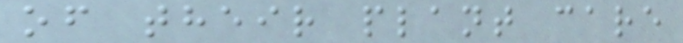of their plant care
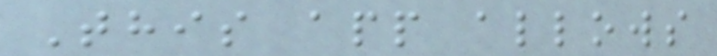This app allows
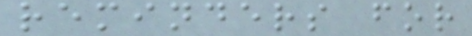reminders for
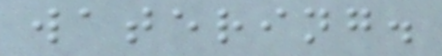watering.
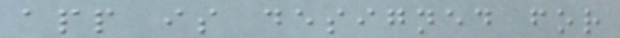app is designed for
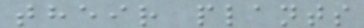their plants
